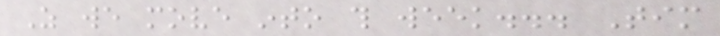As we move into this week... Tim
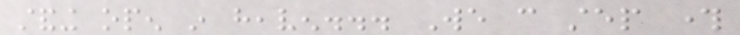standing open in heaven... We can step through
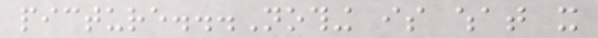picture...Nothing is what it
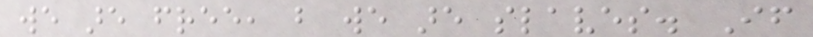we are free, but we are slaves. If
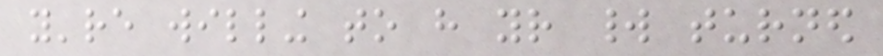you're willing to have your world turned
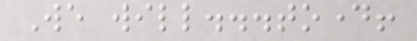We will...today!
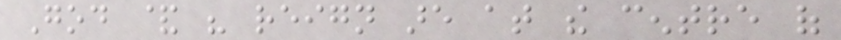God & his reign are at the centre of
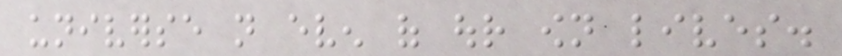universe not even of our own lives.
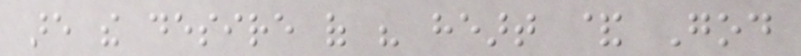are the desire of his heart & God
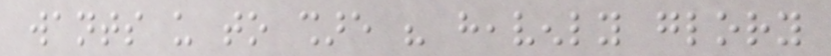wants us to share his heavenly glory
